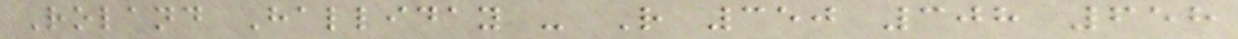Roland Halliday - R 350 308 658
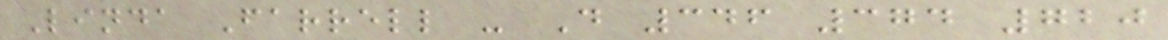Linda Farrell - D 346 374 720
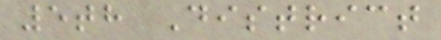5th District
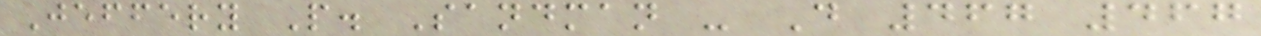Jeffery P. Sandman - D 467 467
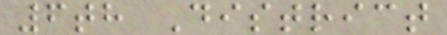6th District
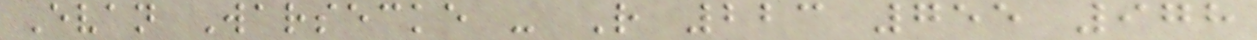Evan Warsecke - R 223 755 978
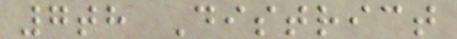7th District
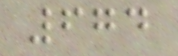674
